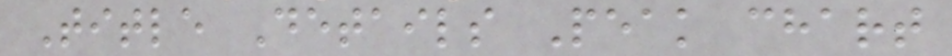Title Details Peak chart
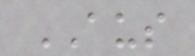AUS
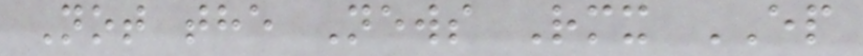Not the News Rmx EP
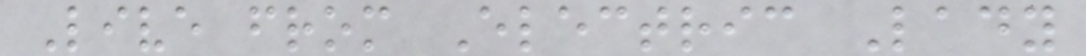Live from Electric Lady
